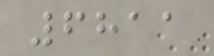6811
